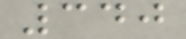340
